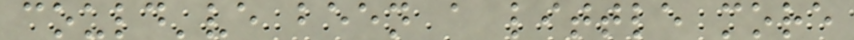could've been a little more
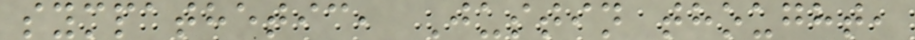sympathetic, Justin thought,
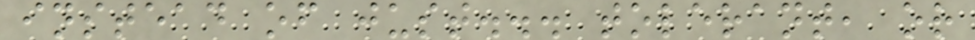instead of just... tolerant, or
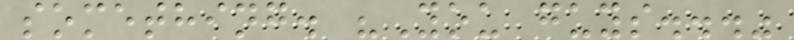something. "You guys..."
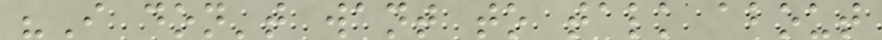"I don't want to talk about
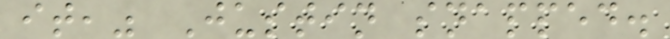it," Justin snapped.
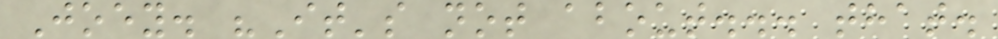Joey. "It's not about... that.
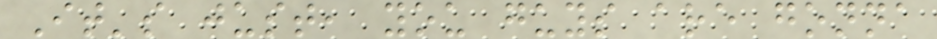It's just, you guys are gonna
